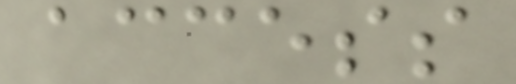access
